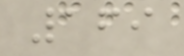169
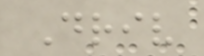Driv
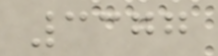3377
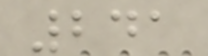241
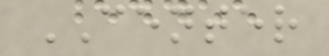CENTER
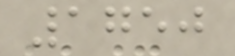1750
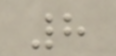8
